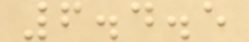6.4.5
